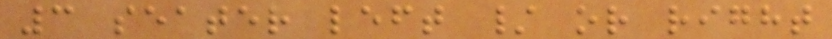3 seater left / or right
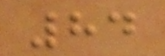84
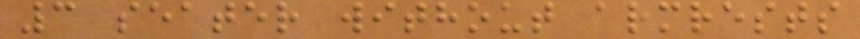3 seater without armrests
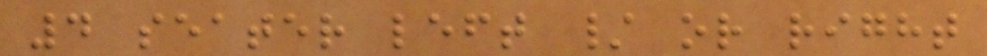4 seater left / or right
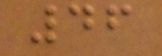46
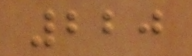220
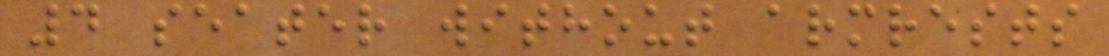4 seater without armrests
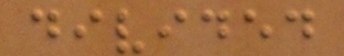divided
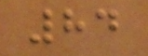84
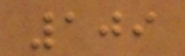109
